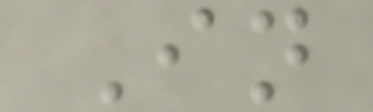In
